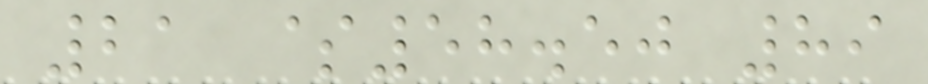21 $58.50 89
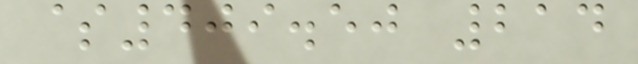$409.50 214
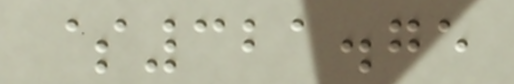$321.75
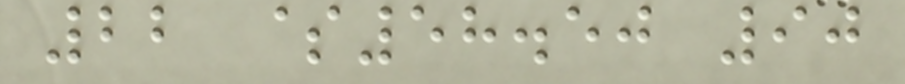22 $58.50 90
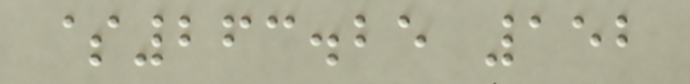$263.25 152
